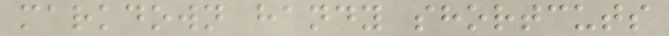markdown handy shortcuts
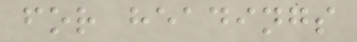for headings
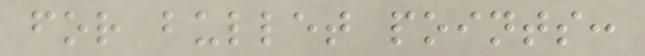for bullet points:
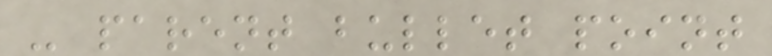- parent bullet point
